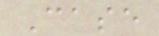Case
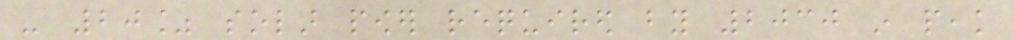- 20% solar power required by 2030 in peak
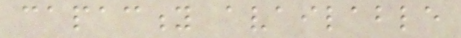capacity available
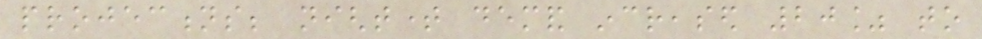projections; nighttime demand increased 20% to
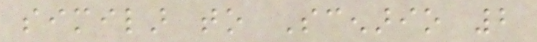similar to Scenario 2
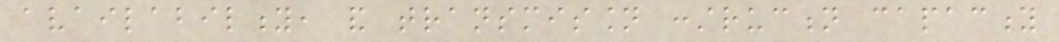availability, and transmission construction capacity
